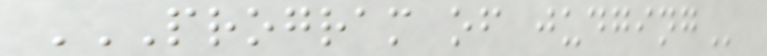PROGRAM OF JUDGING
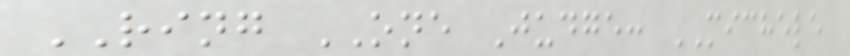RING ONE Judge: MICHELE
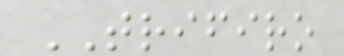TRIFIRO
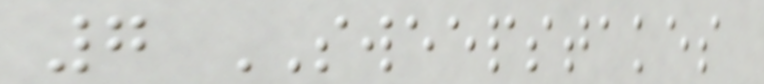7 SWEEPSTAKES
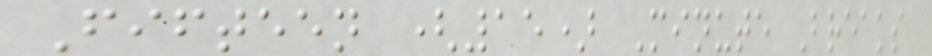Fifteen (15) Minute Breaks
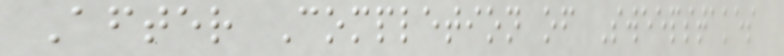After Completion of Sweepstakes
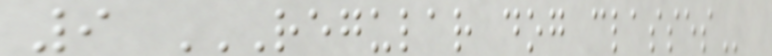9 REGULAR DOG CLASSES
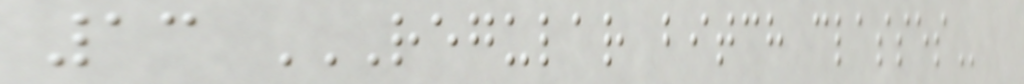13 REGULAR BITCH CLASSES
